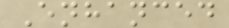Enhanced
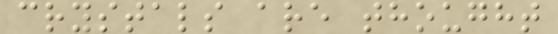crystals are thought
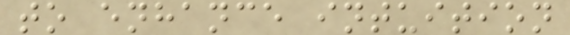to enhance intuition
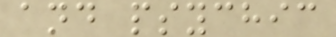and psychic
